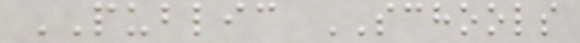PUBLIC SCHOOLS
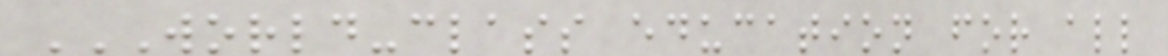WORLD-CLASS EDUCATION FOR ALL
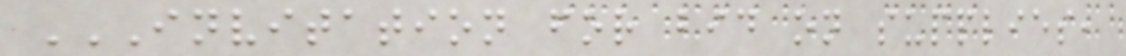INVITATION FOR BID ON SUPPLIES,
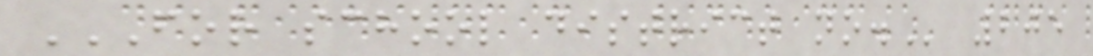FOR SCHOOL DISTRICT NO. 205
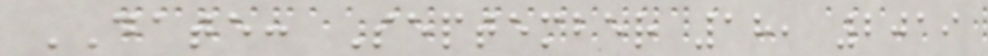DATE: September 18, 2019
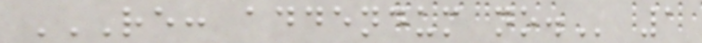RE: ADDENDUM NO. 1
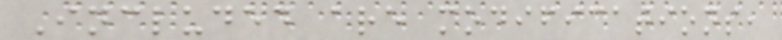Included are modifications,
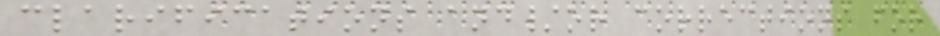clarifications and/or corrections for
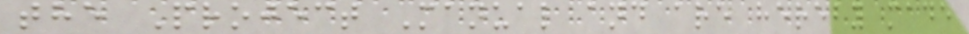the Project Manual and are hereby made
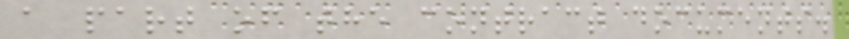a part of the contract documents.
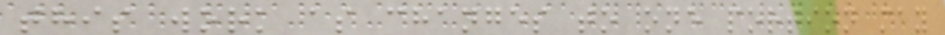this work as changes to one portion may
